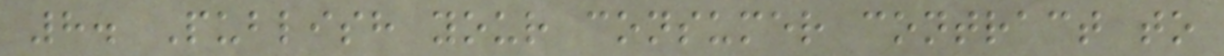8. Publish your consumer contract to
